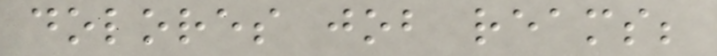dolores job reams;
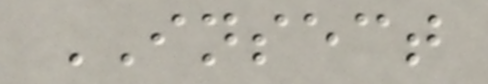INSECT
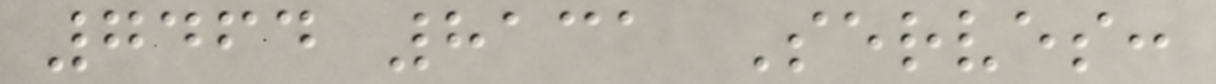7464 8131 Serves:
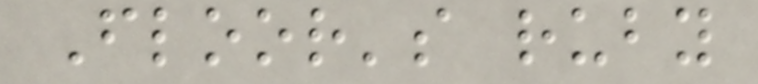Floor's ruby
